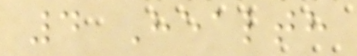4 Health
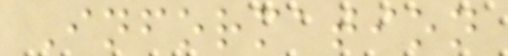Information
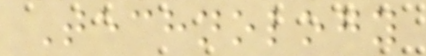Technology
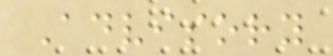Advisory
